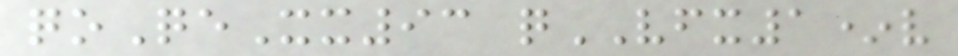qoQeXx93 qVFX1*v
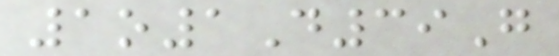1o1D39G
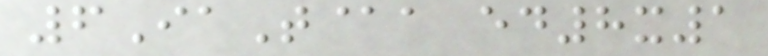6IaT@a ed8x1
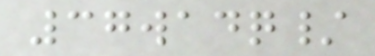37wadq/
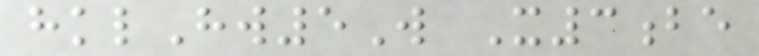hklHw5W X3be
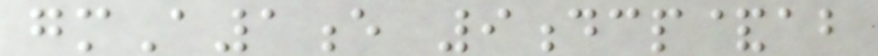gmA1e 9dcp&ab
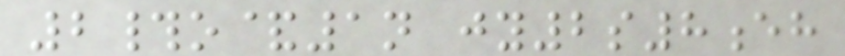2#o&1n jy2s8eh
